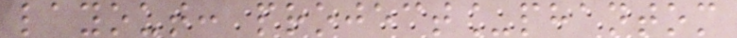layout: project_phantom
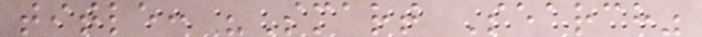title: "Smart Search"
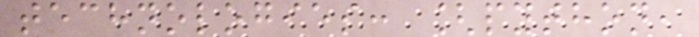technologies: [python,
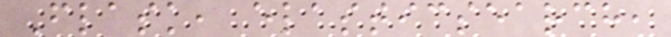Flask, elasticsearch,
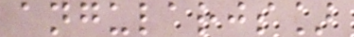angularjs]
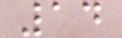14
